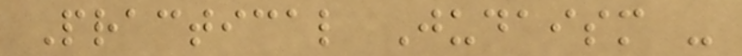Practical Judaism -
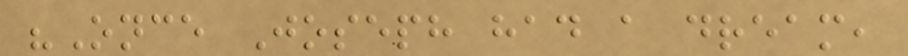"Once Joseph had a dream,
